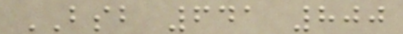BSB 641 800
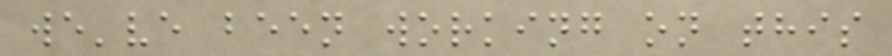we've been working on this
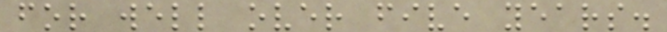for well over five years.
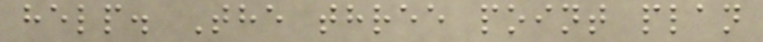help. The three point plan
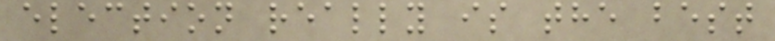election really is the best
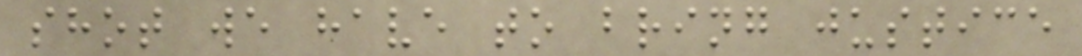shot we have to bring justice
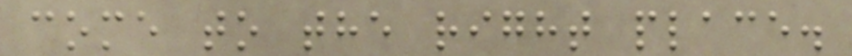come to the right place.
